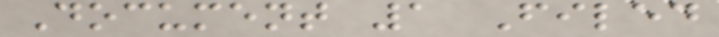Document 1 Filed
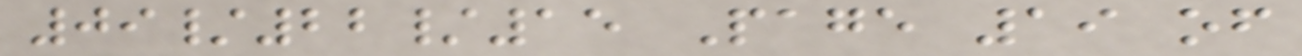09/22/15 Page 19 of
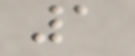1
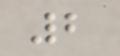2
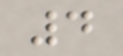4
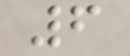6
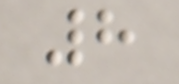8
